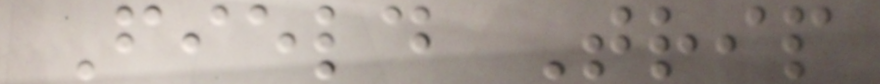Field Trip
